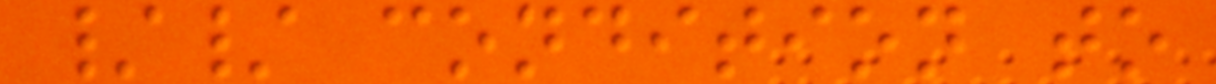// condition to
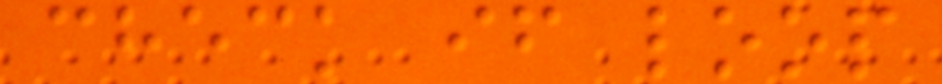check if loop
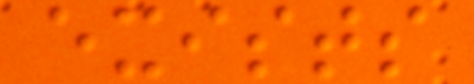exists
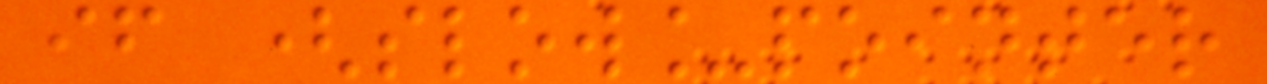if (slow_pointer
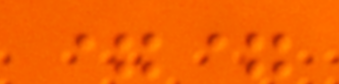==
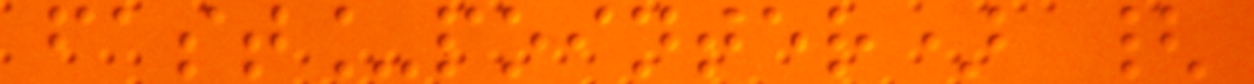fast_pointer) {
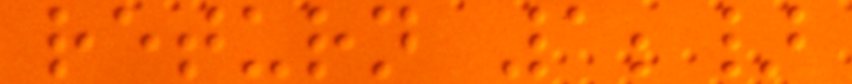return 1;}
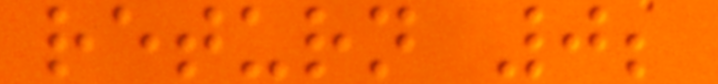return 0;
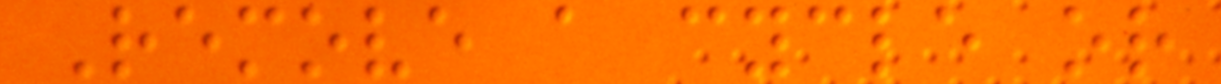Remove a cycle or
